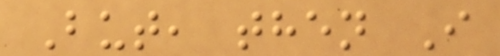But, then I
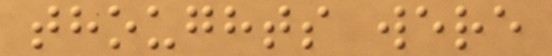thoughts were
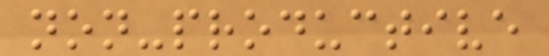non-productive
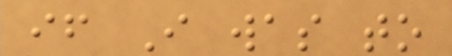if I was to
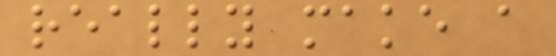really make a
